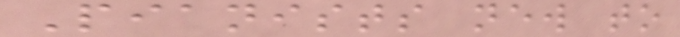Pianists new to
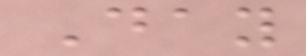Day
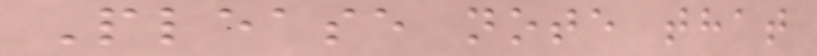Please note that
